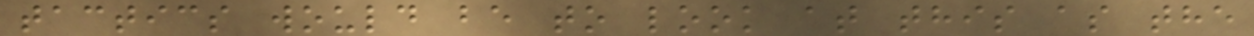tactics would be to look at this as the
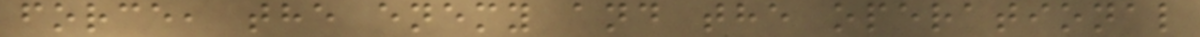force, the enemy and the operational
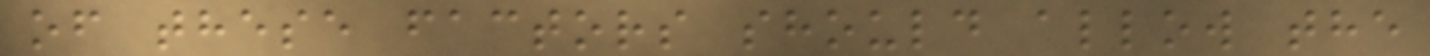of these factors should allow the
